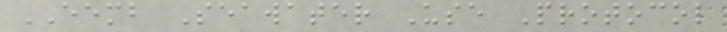EEMB Seawater Use Protocol
